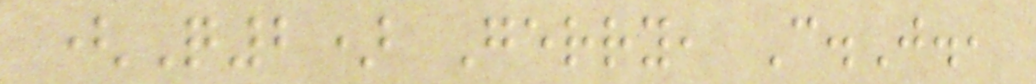(Q2) Gerry, C.J.,
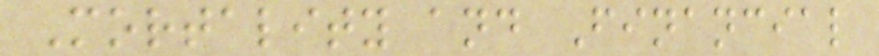Mortality and Financial
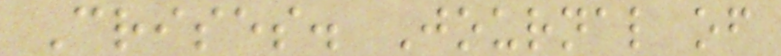Crises. Journal of
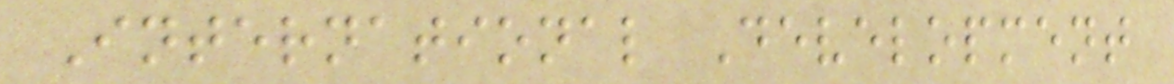International Development
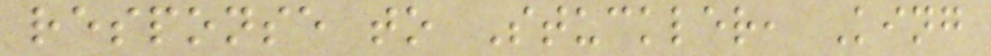response to Stuckler, King
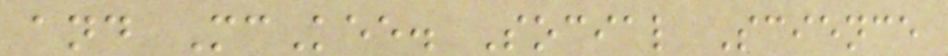and McKee. Social Science
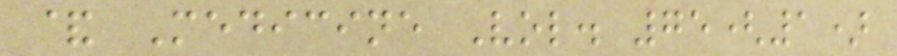& Medicine Vol. 75(1)
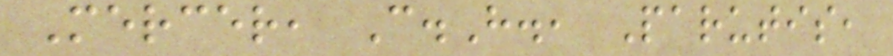Mercer, C.H., Parutis,
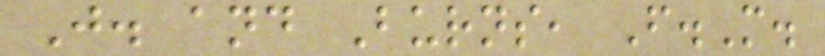J. and Burns, F.M.
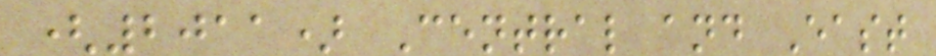(2011) Central and East
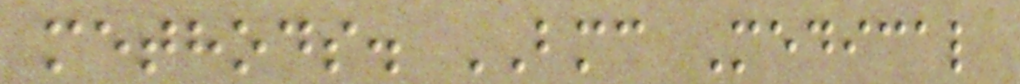methods. BMC Medical
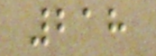218
